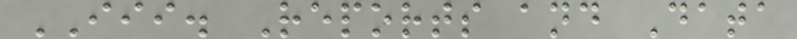III. Reports and Data
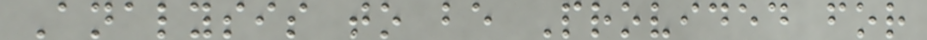Analysis to be Provided for
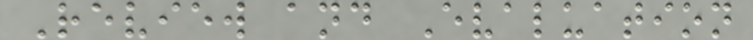Review and Evaluation
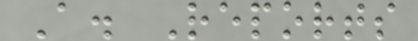A. Reports
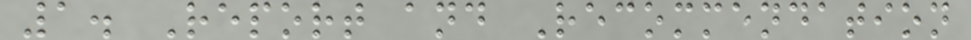1. Report and Recommendation
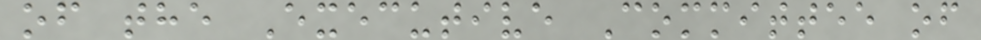of the Executive Committee of
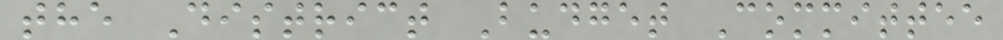the District Budget Committee
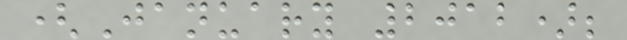(January 2012);
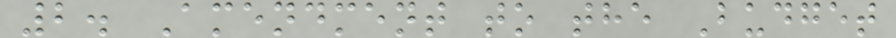2. Amendment to the Budget
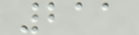211
